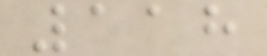118
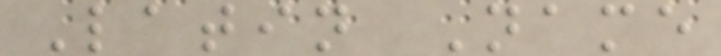Latin Name
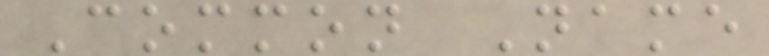Common Name
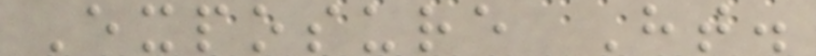Exposure Ht.
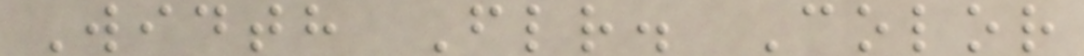Width Flr. Color
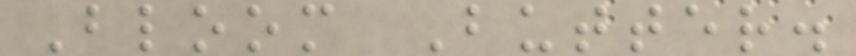Bloom Butter.
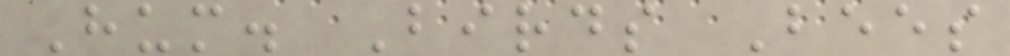Hum. Birds Bees
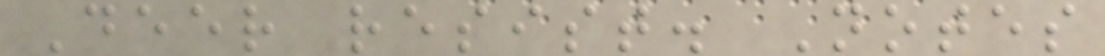Deer resist. Notes
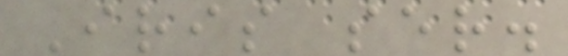Iris ser.
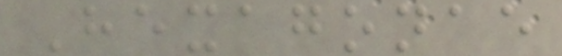Hexagonae
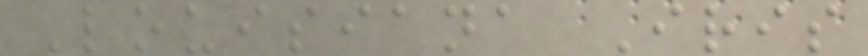Louisiana Iris
